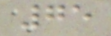75
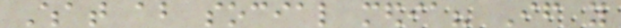What about social media? If you
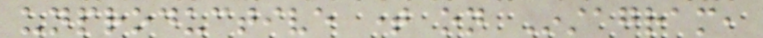unproductive time on Instagram,
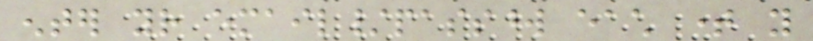enter your email/password each time you
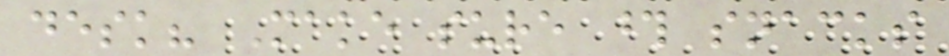desk? Make sure those snacks
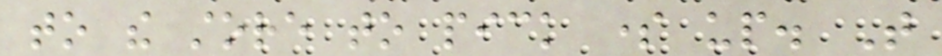to the store to pick some up. That
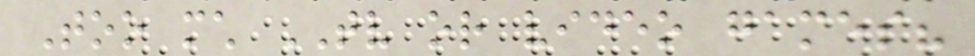Too much TV or video games?
